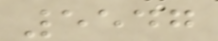5547
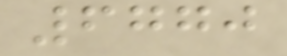6770
